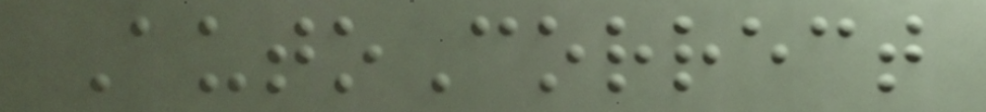AutoCorrect
